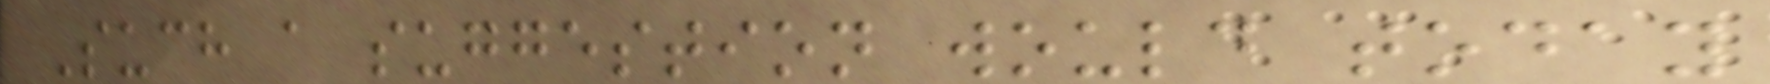Such a suggestion would today
